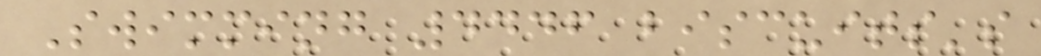Swimming 4446 biscuits's
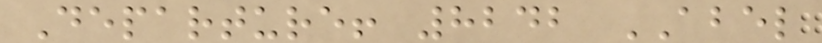Departure! 8242 ABEL
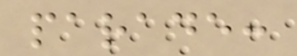parade:
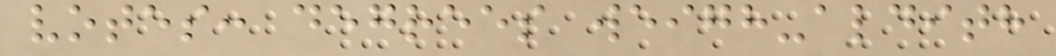votes: degrees weigh-aldith
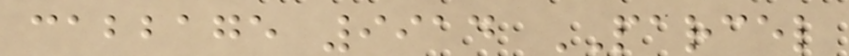cabbage 9914 PARCEL
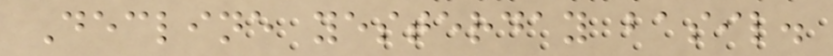Decline yesterday basil.
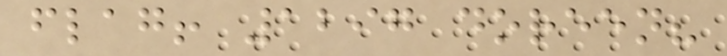flag! 1297 doreen?
